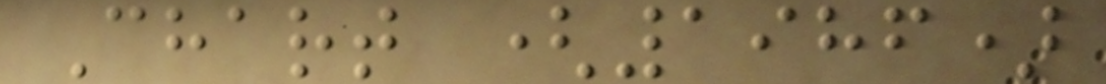Chart (1986)
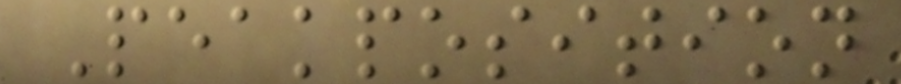Peakposition
